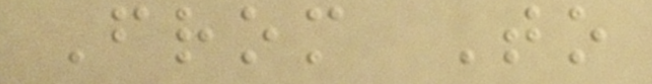From To
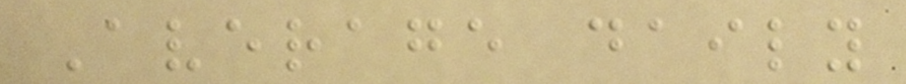Average daily
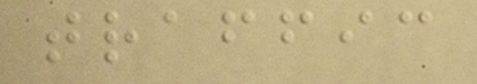traffic
